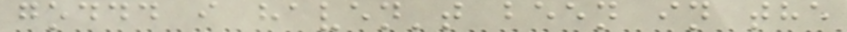goddd i haven't been in the
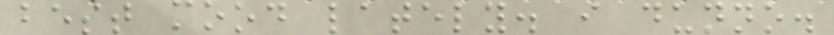best mood lately. i dunno.
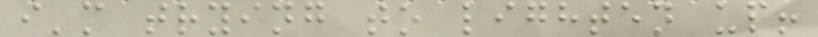i'm trying to lighten up!
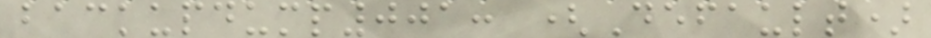backupdump001: (Default)
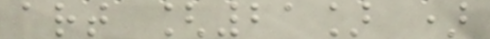art [21] )
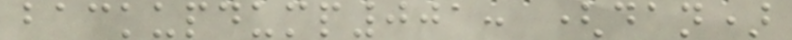backupdump001: (dan)
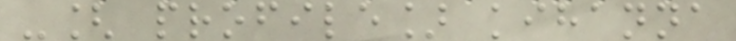-[ profile] kihanna
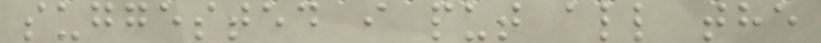suggested i put all the
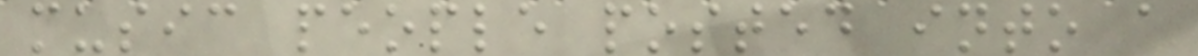music people posted into a
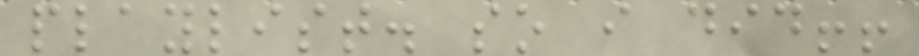playlist. so i did!!
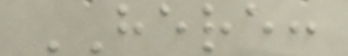HERE:
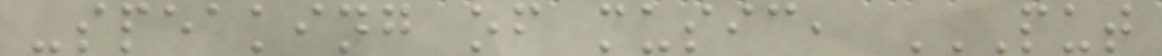-speaking of music, PUT
